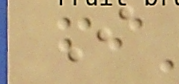I
